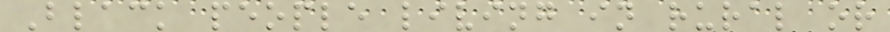Black people living in rural or
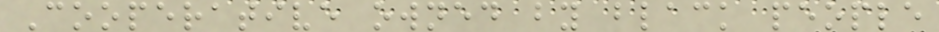Cooperative owned by black people
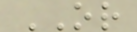OR
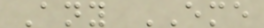Any EME
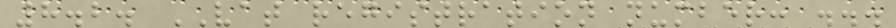8.2. VAT registration number: ...
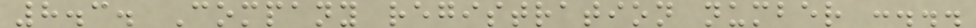8.3. Company registration number :...
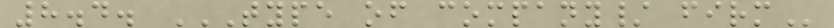8.4. TYPE OF COMPANY/ FIRM
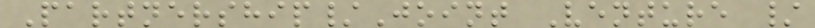Partnership/Joint Venture /
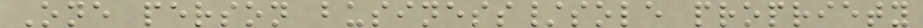One person business/sole propriety
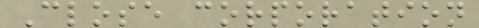Close corporation
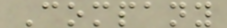Company
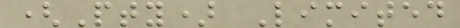(Pty) Limited
